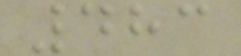483
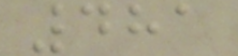481
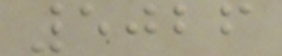5026
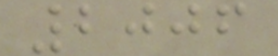2006
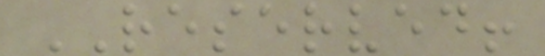RESERVED!
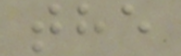the
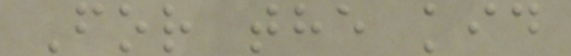For the kid
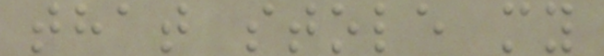that stole my
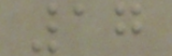17
